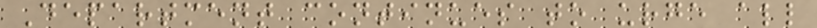Department continues to urge all
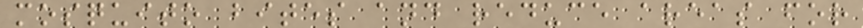mosquito bites and reduce areas for
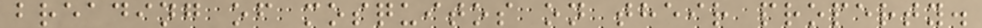breading of mosquitos on their property.
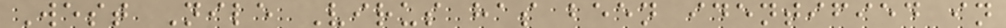West Nile Virus has been identified in
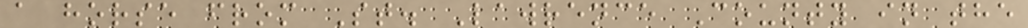a horse from St. Lawrence County in the
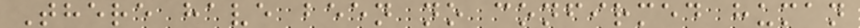There have been no confirmed human
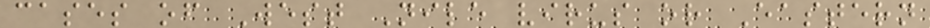cases of West Nile virus or Eastern
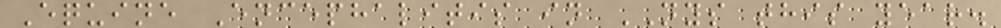Equine Encephalitis in NYS this year.
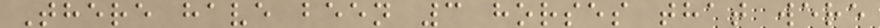There have been 3 horses that were
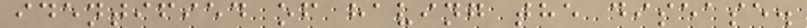identified of having the disease.
